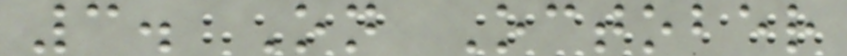3. On October
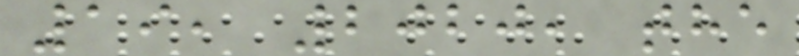19, 2020, the
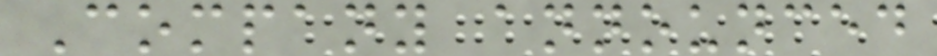Company announced
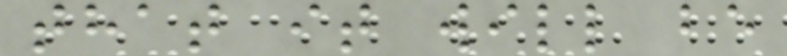that it will be
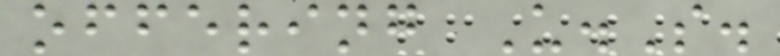offering U.S.
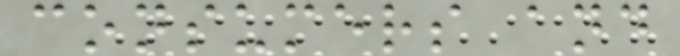consumers and
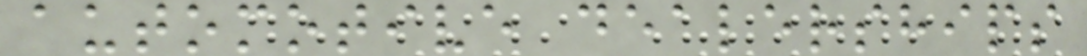automotive dealerships
